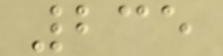235
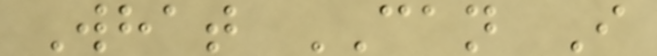What CAN I
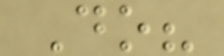Do?
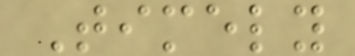Timely
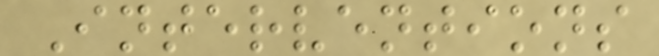Interventions
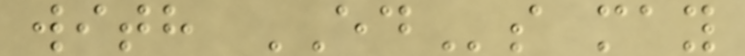with EDs may
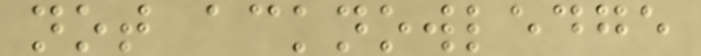not acknowledge
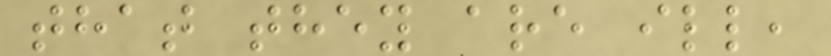that they are ill,
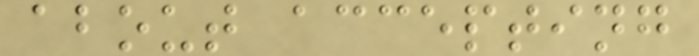about accepting
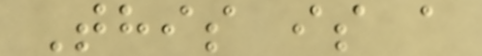This is a
